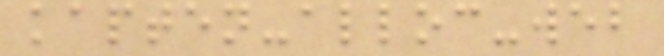kapten-alloc-web
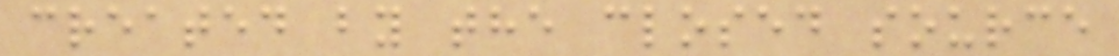created by the closed source
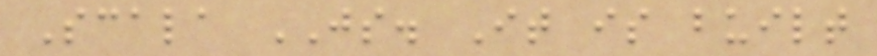Scala JS. It is built
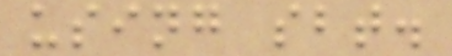using sbt.
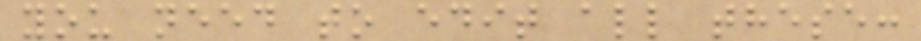you need to edit all these:
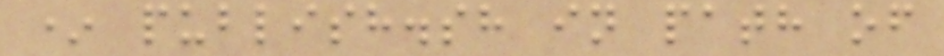* publish.sh in path of
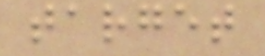target
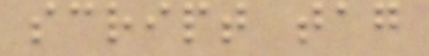script tag
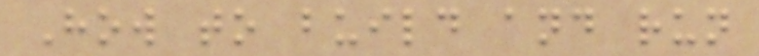How to build and run
